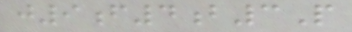j9f4b3P
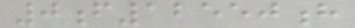0f12550h
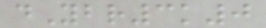dYbr3k0
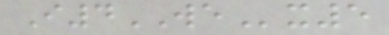I4WEx5
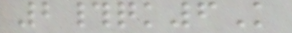2#qk6K
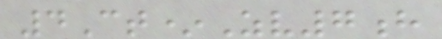4Ct*Zv7h
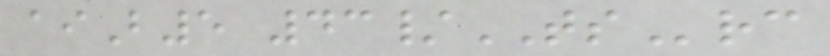aiB5 43/TSrc
